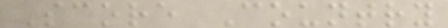Score Country
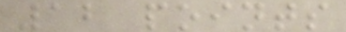12 points
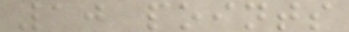10 points
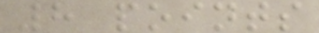8 points
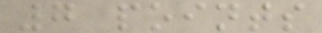7 points
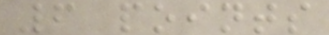6 points
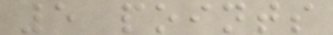5 points
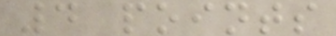4 points
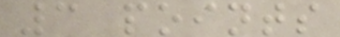3 points
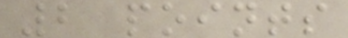2 points
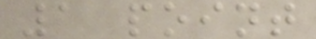1 point
